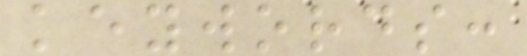keywords:
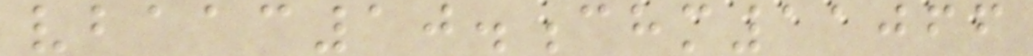vbaac10.chm11066
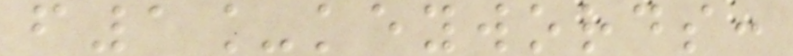f1_keywords:
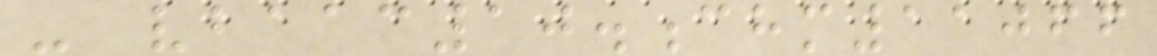- vbaac10.chm11066
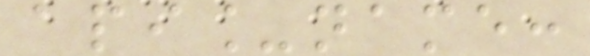api_name:
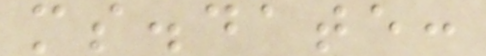ms.date:
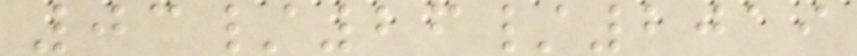03/26/2019
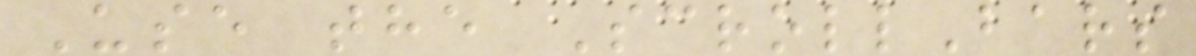Use the ScrollBars
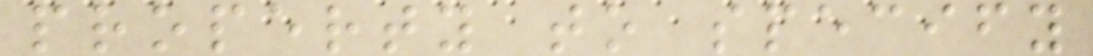property to specify
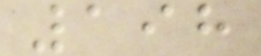198
